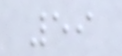59
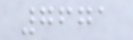7671
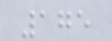175
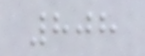808
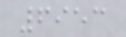6953
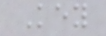Key
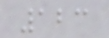123
